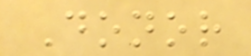Donor
